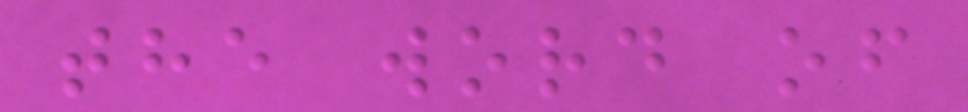the word of
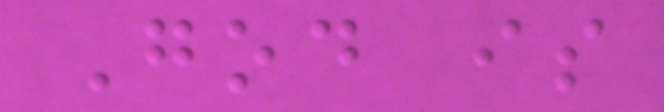God is
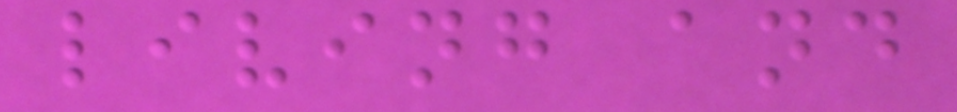living and
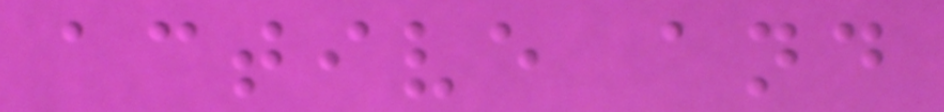active and
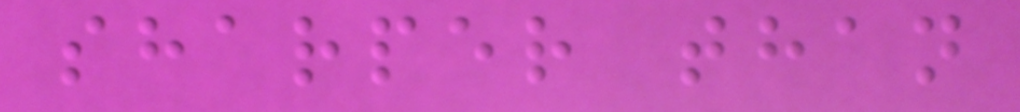sharper than
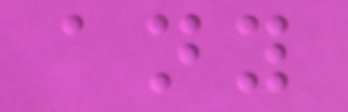any
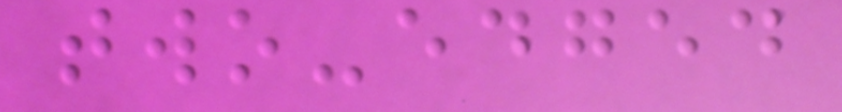two-edged
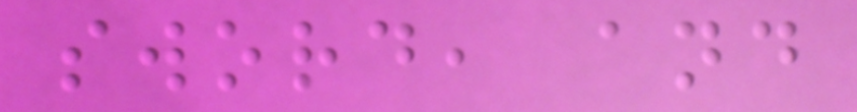sword, and
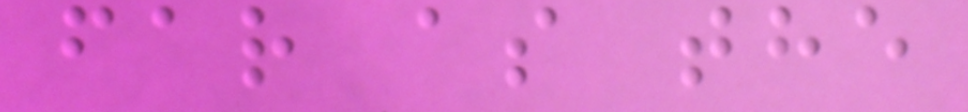far as the
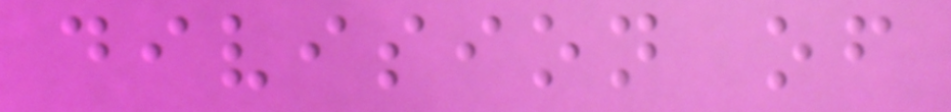division of
